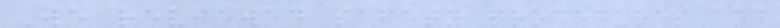We reviewed safety procedures and
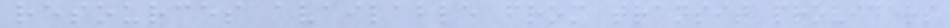resources available from transit providers
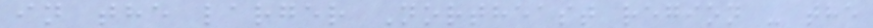in the larger Northeast region - the
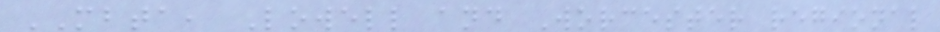MBTA, Lowell and Worcester regional
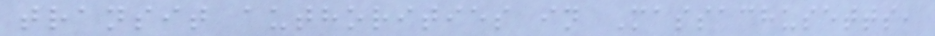transit authorities in Massachusetts,
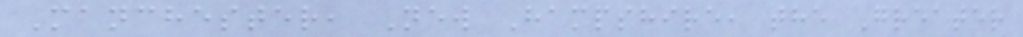Manchester, New Hampshire, the Greater
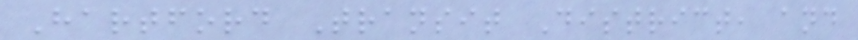Hartford Transit District, and
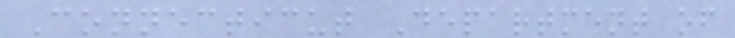Connecticut Department of
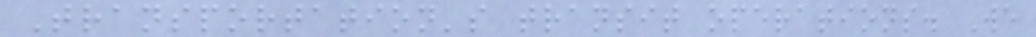Transportation's transit operations. We
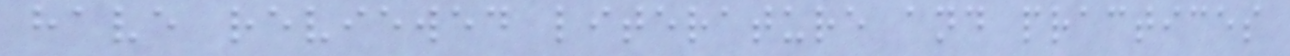have reviewed literature and practices
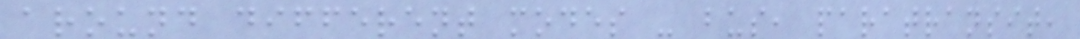around different modes - bus, paratransit,
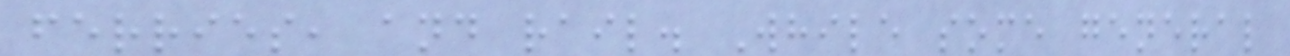ferries, and rail. While some general
